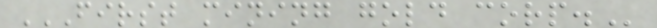FIRST MINING GOLD CORP.
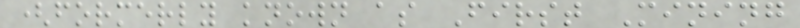(formerly known as First Mining
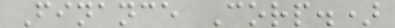Finance Corp.)
